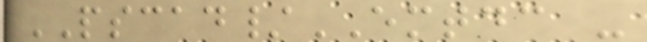PSCAD/EMTDC -
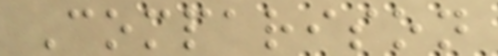Comparison
